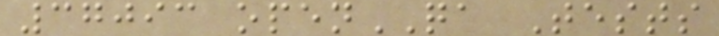37093 openQA Tests
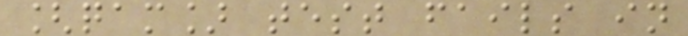[qam] test fails in
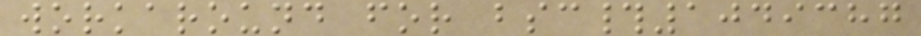workaround for bsc#1049387
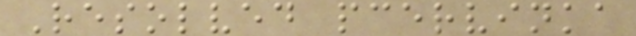Resolved pcervinka
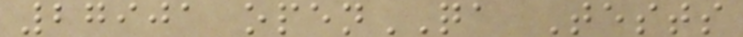27901 openQA Tests
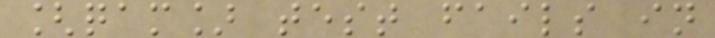[qam] test fails in
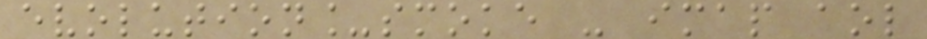evolution_smoke - imap aol
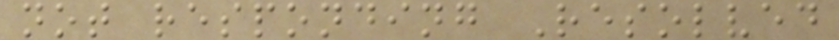not responding Resolved
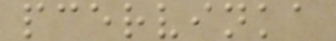pcervinka
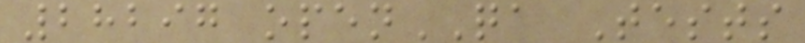28297 openQA Tests
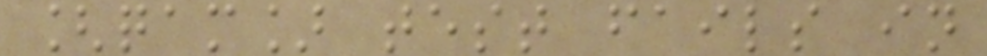[qam] test fails in
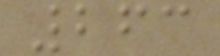263
